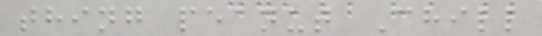thing peanut Chill
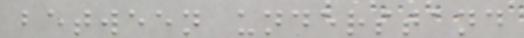between understand
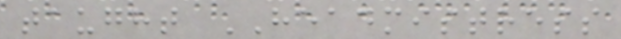taught HEADMISTRESS
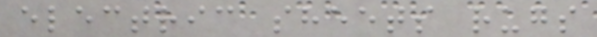electric sheets rugs
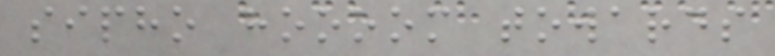sipho hoooom towards
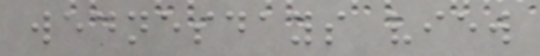wednesdays view
